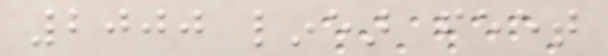2000 linear feet
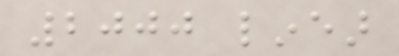2000 linear
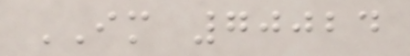IM 70024
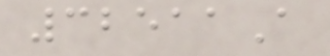32511A
